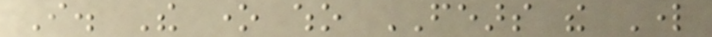I. The one who FEARS the Lord
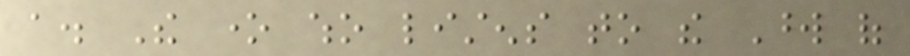a. The one who listens to the Word of
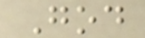God
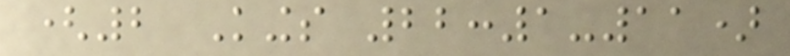(2 Kings 22:1-11)
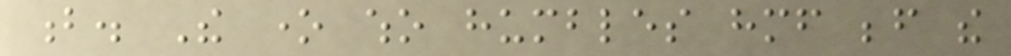b. The one who humbles himself before the
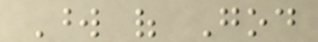Word of God
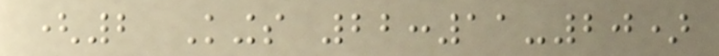(2 Kings 22:11-20)
